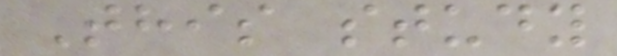This study
